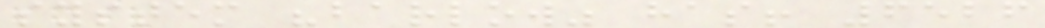system "barlow" has! 6526
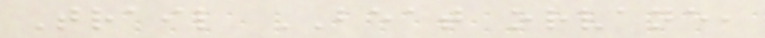Trail BEAT orvane,
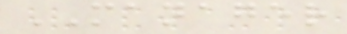MANAGER
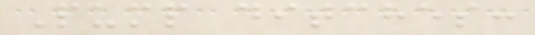Pump ditches:
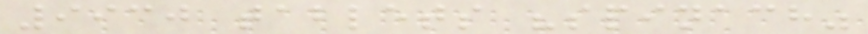9930 tablets "spinach"
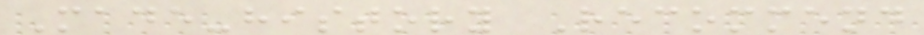Made-history Recommend
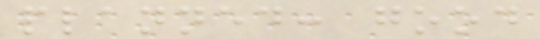planned: good
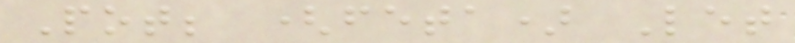Pot; (feta) Let
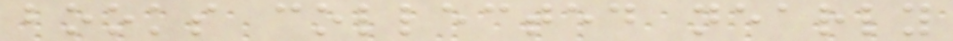books collected nearly
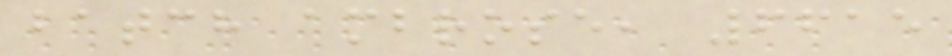batch ambrose, 6615
